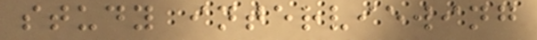study interviewing
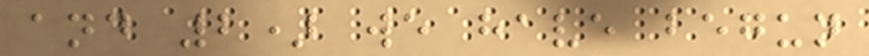and 2) we have begun
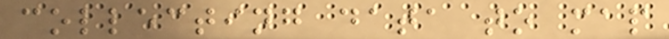collecting data to map
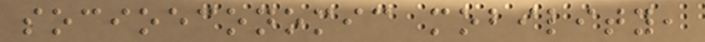socioeconomic mobility,
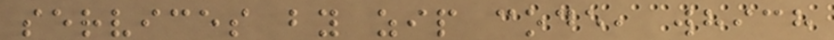services by zip code, which
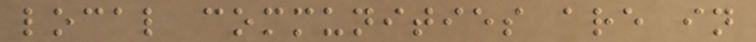local communities are in
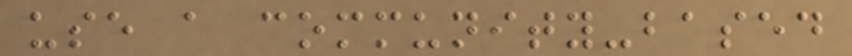use a community-based
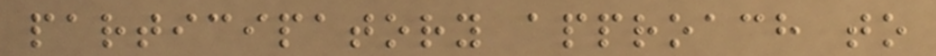participatory approach to
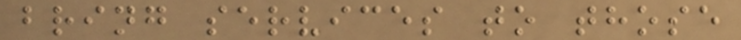bring services to those
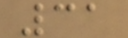31
